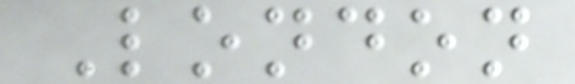London
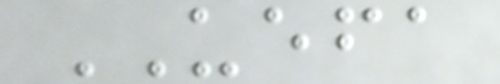UEFA
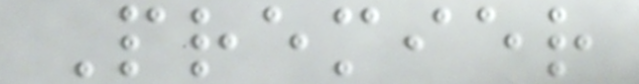Premier
